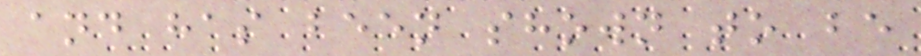and has been shown to be
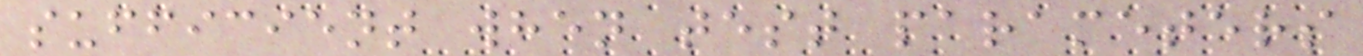sufficient when test parameters
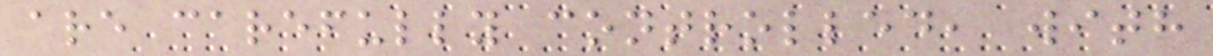are carefully controlled, with
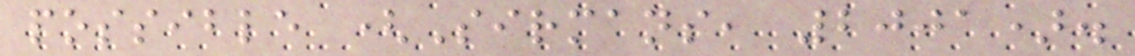possible (Sirmans, 2001).
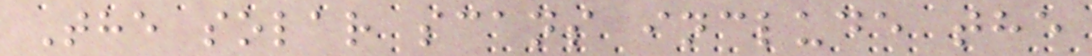The solar scans include the
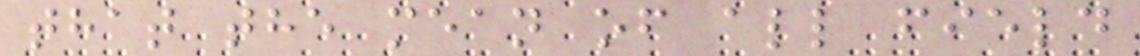that the mean of all field
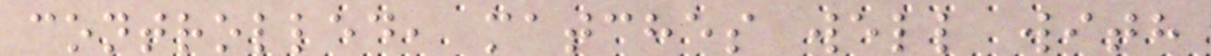controlled, matches well with
